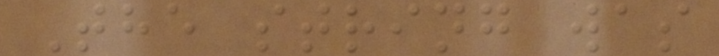The string was
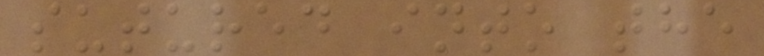sutured into the
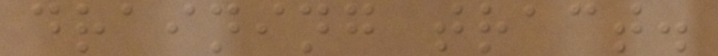draining tract.
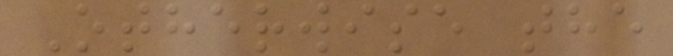Otherwise the
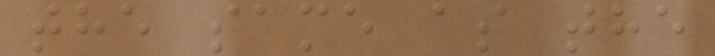the same as the
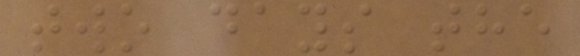two days the
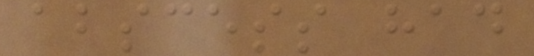abscess had
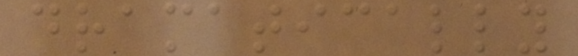dramatically
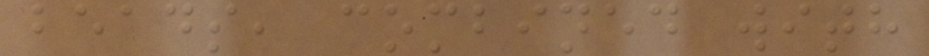beads, combined with
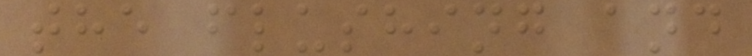the flushing and
